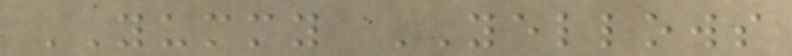YUMMY YELLOWS
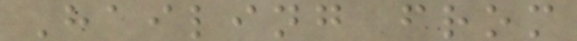Hailing from
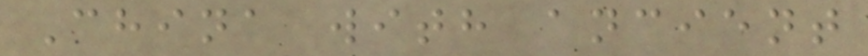China with ancient
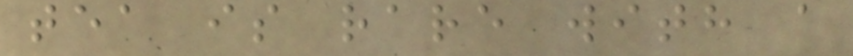tea is rare with a
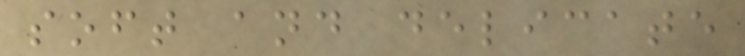soft and delicate
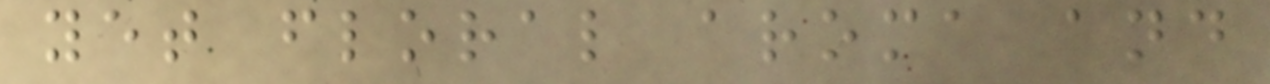yet floral aroma and
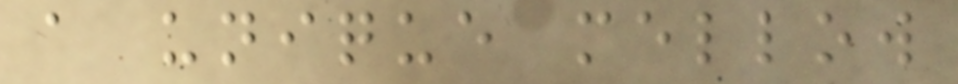a unique mellow
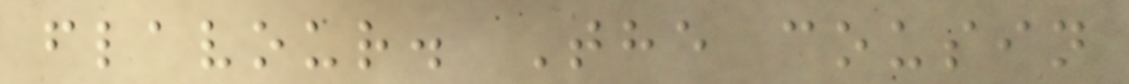flavour. The cousin
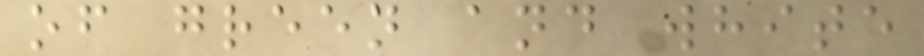of green and white
